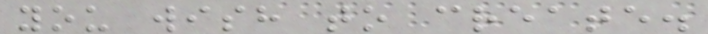you wish to create.
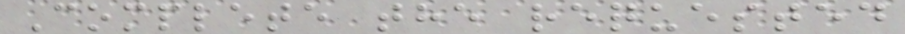Complete the requested
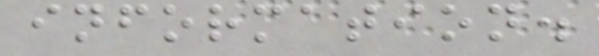information.
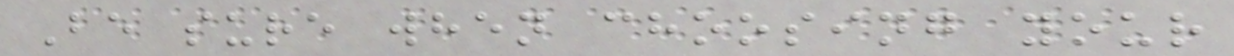Be sure when choosing your
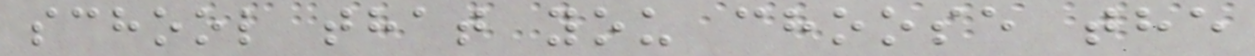school that you choose the
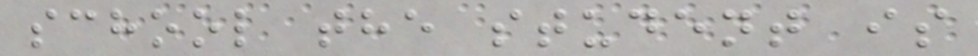school the student is
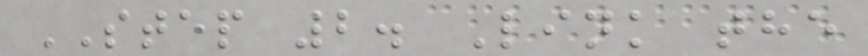STEP 2. Link the
